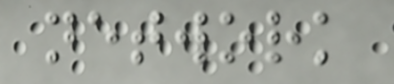network
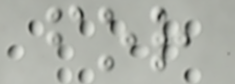for
